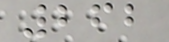262
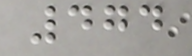474
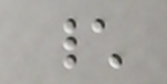\
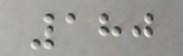180
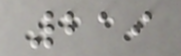219
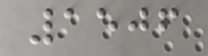1506
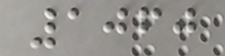1060
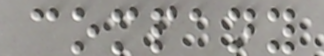company
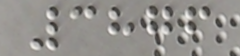3876
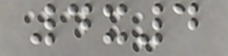4x4
